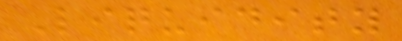Liquidity
